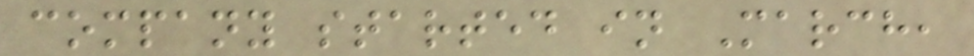company started in March,
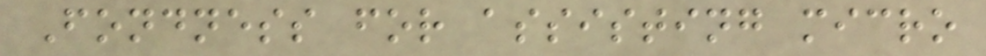Fondness for assisting micro
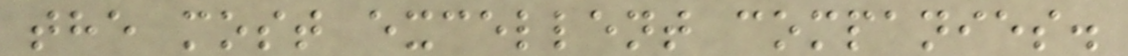the most excellent companies.
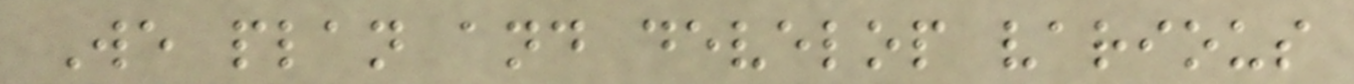We plan and develop various
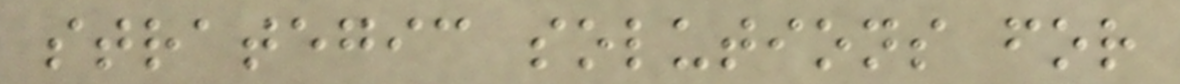strategic solutions for
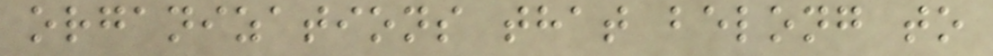organizations that belong to
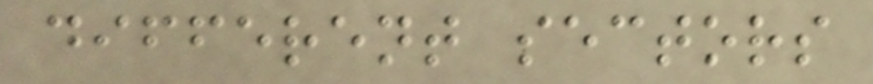different sectors
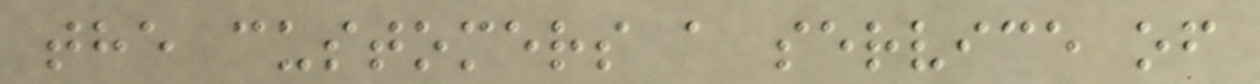the customers a service of
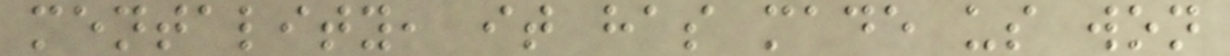mentality, it has made us won
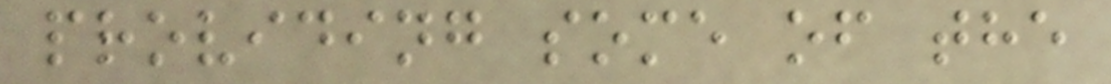providing some of the
